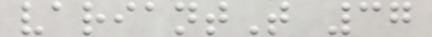variantT 37
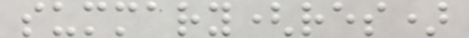summary(res)
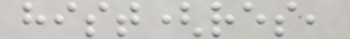hist(res,
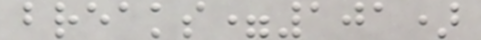breaks=101)
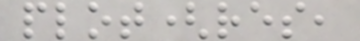plot(res,
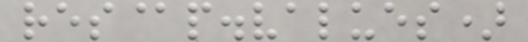res@p.values)
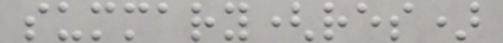summary(res)
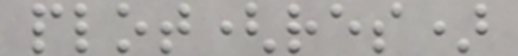plot(res)
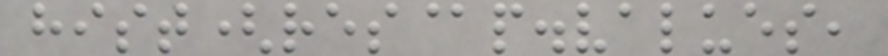hist(res@p.values,
